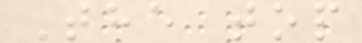The top
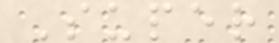Super
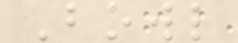Bowl
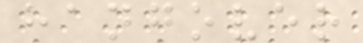hangover
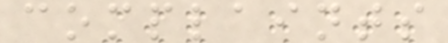complaints
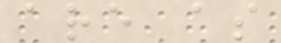are as
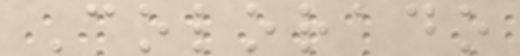Colorado
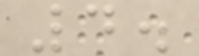4.
